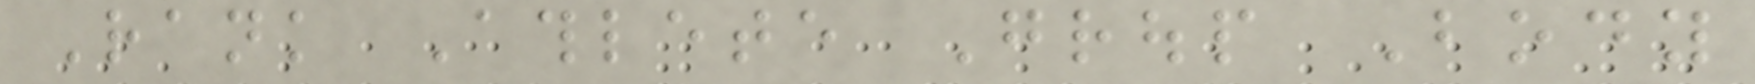Rank Athlete Group Body
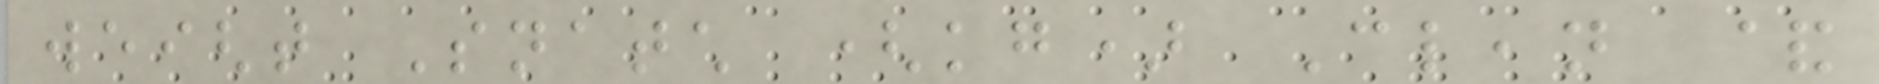weight Snatch (kg) Clean &
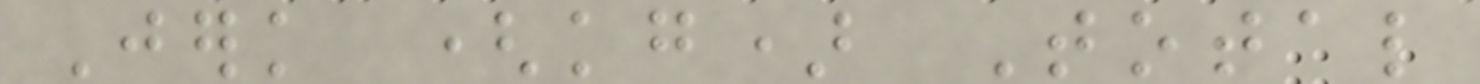Jerk (kg) Total
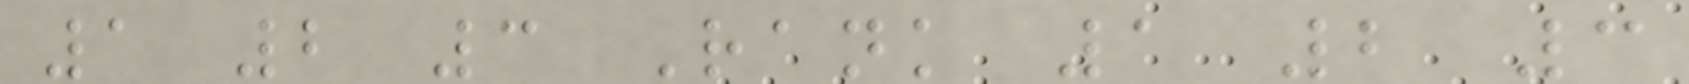1 2 3 Rank 1 2 3
